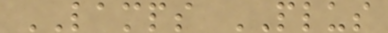LAMPS PLUS
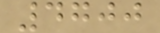4700
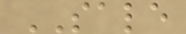SALE
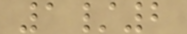1/2
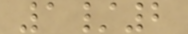1/2
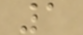1
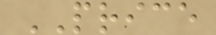PRICE
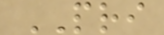PRI
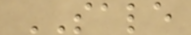SALE
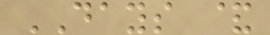DAYS &
